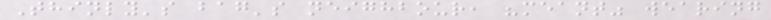Thinly's bag's neighbour, "meant" wearing
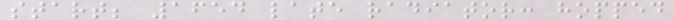start; 1654 late radiator: hopped
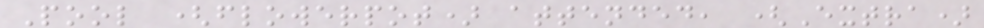Pool (flowerpot) attended, (Extra)
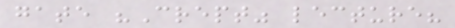gate "Crept" lecture?
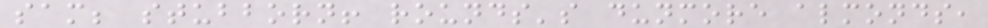sam; stubborn! rounds's dunmore almonds,
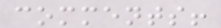comments!
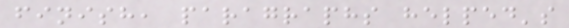finish, paragraphs helped's
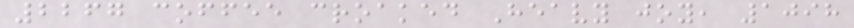2267 coffee croaked Heavy joy, 1098
